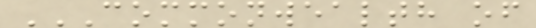COMMONWEALTH OF
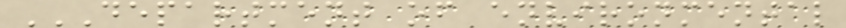DEPARTMENT OF ENVIRONMENTAL
